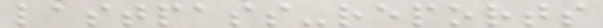lastpass-reports
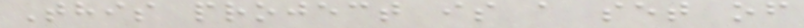This project is a set of
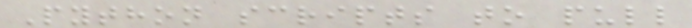Python scripts to pull
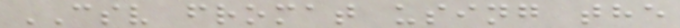CSV fromat using the
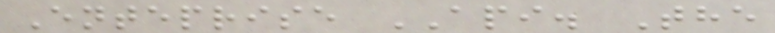Enteprise API. The
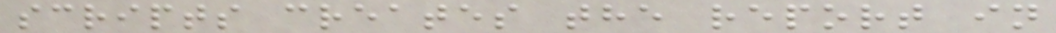scripts creates the report in
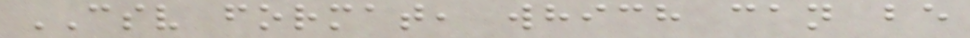CSV format, which can be
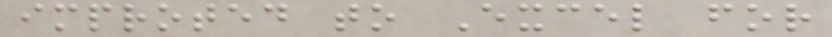improted to Excel for
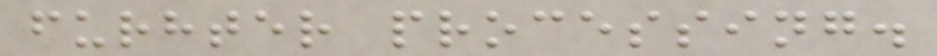furhter processing.
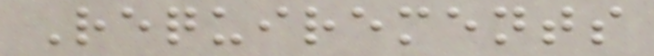Requirements
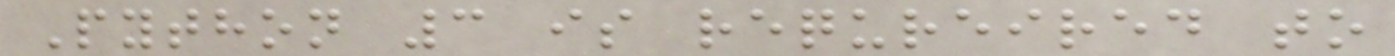Python 3 is requreired to
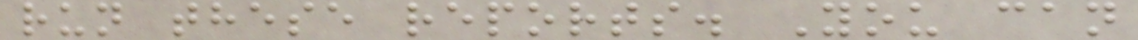run these reports. You can
